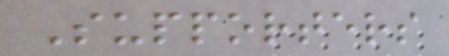Supporters
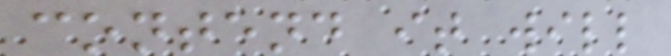contend it will
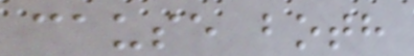cause both
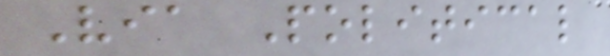Via Political
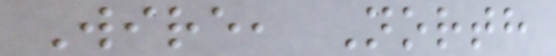Wire, North
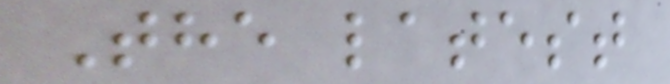The latest
